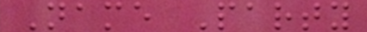Name Party
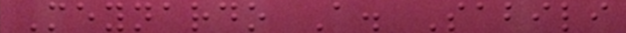Meynardo A. Sabili
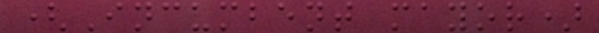(Incumbent mayor)
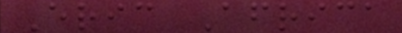Eric Africa
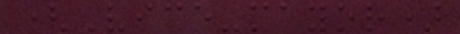(Vice-mayor)
